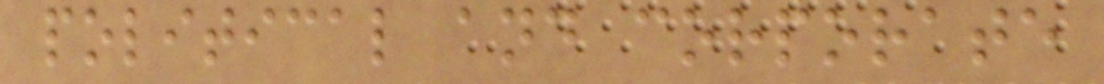political and corporate
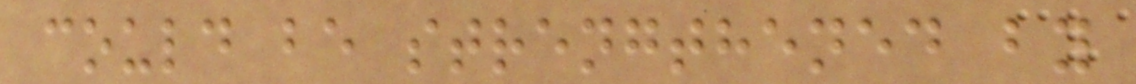could be strengthened by
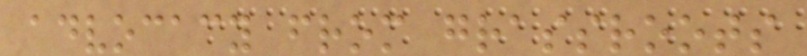advocacy from grassroots
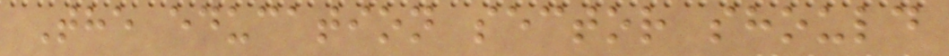The education sector should
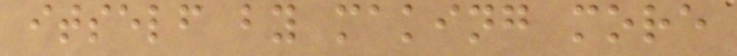itself by making more
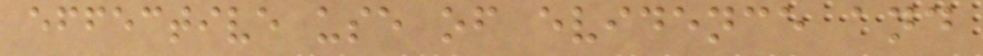effective use of evidence and
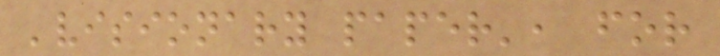'visionary paper', for
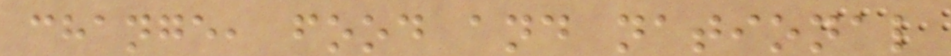change, food and national
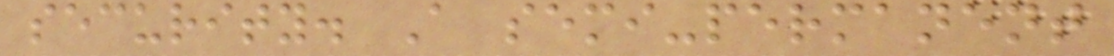security. A semi-permanent
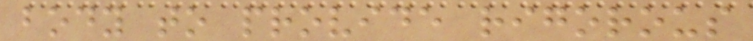body to provide rigorous
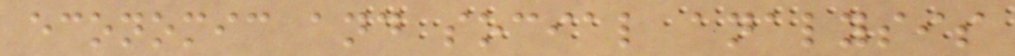economic and social analysis
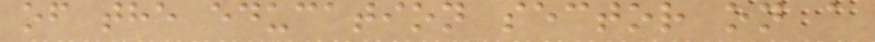of the education sector on a
